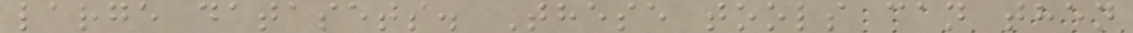large datasets. These tools can then
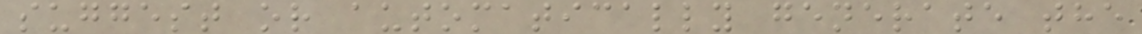suggest or automatically generate the
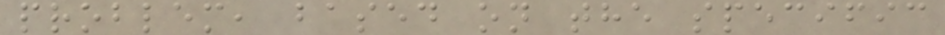problem, based on the specific
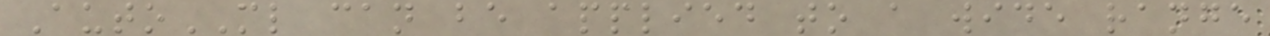AutoML can be applied to a wide range
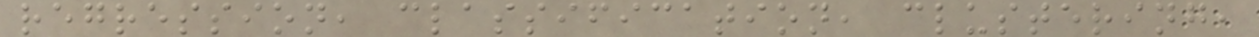regression, classification, clustering,
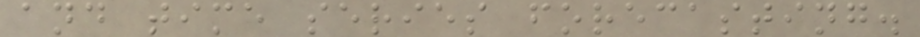and time series forecasting.
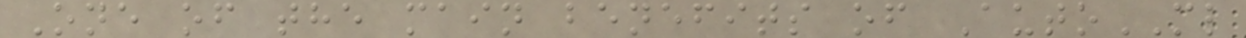One of the main benefits of AutoML
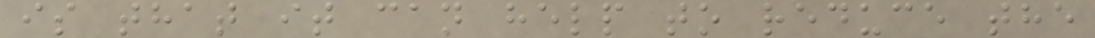is that it can help to reduce the
